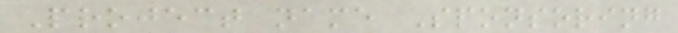Project name Sponsoring
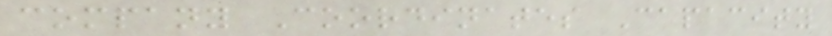company Coordinates Capacity
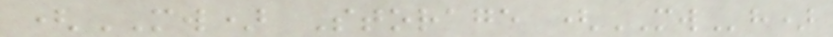(MW) Storage (MWh)
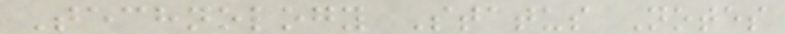Technology Status Notes
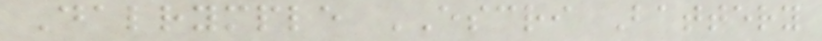Dalrymple ESCRI Battery
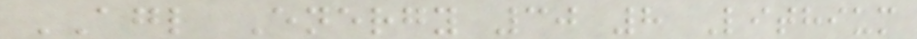AGL Energy 30 8 Lithium
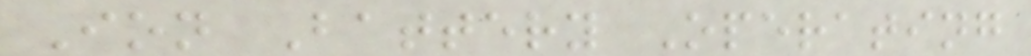Ion Battery Operating
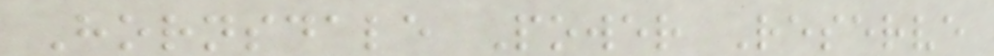Hornsdale Power Reserve
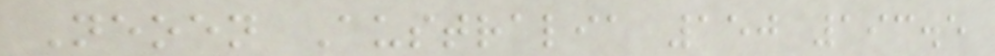Neoen Australia 150 193.5
